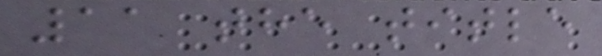11 the title
